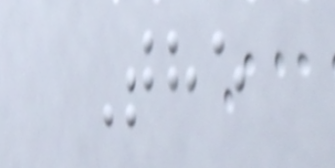The
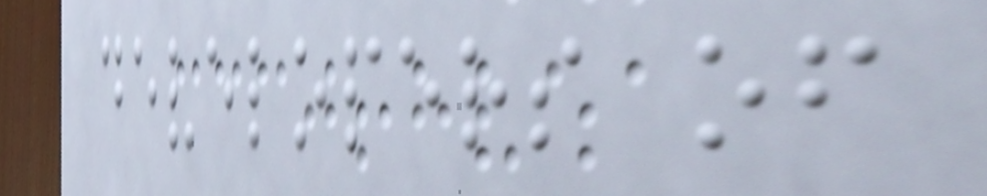developers of
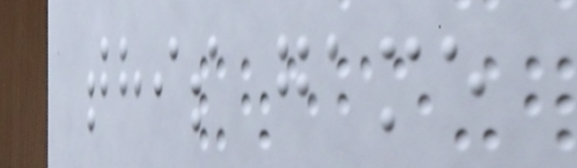this game
